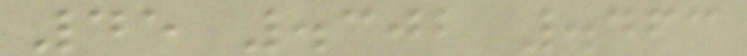45 .302 .463
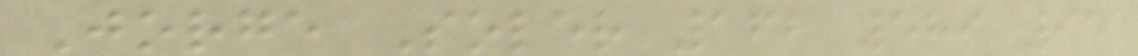Jorge Soler 162 589 95
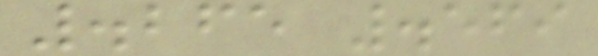.265 .569
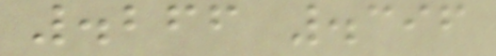.266 .396
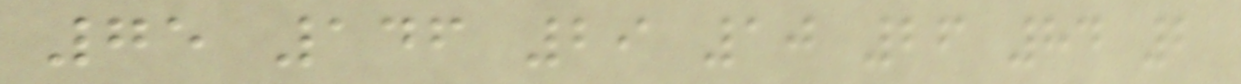75 146 29 10 26 84 2
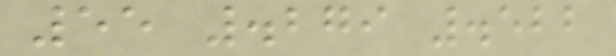55 .279 .522
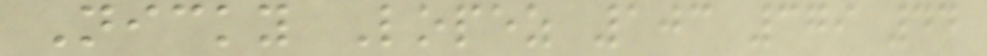Nicky Lopez 103 379 44
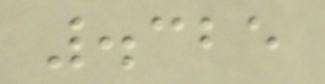.325
